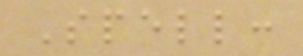Spell:
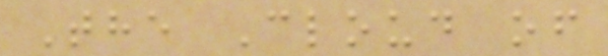The Cloud of
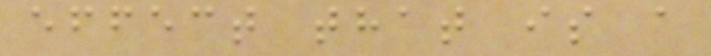effect that is a
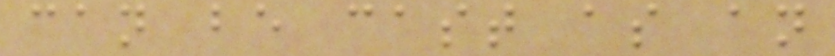can be cast as an
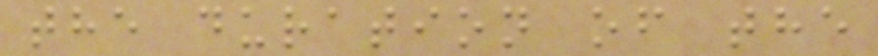the duration of the
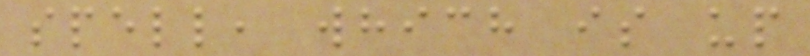spell, which is up
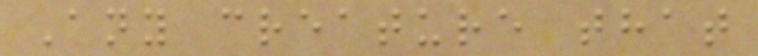Any creature that
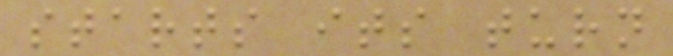starts its turn
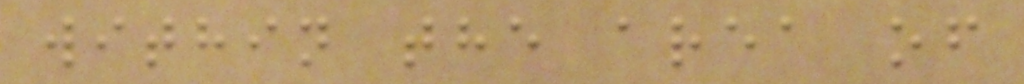within the area of
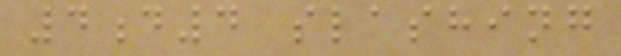4d4 slashing
